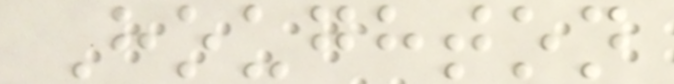Houghton
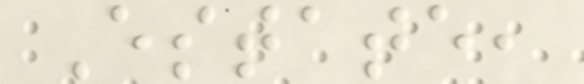Estate,
